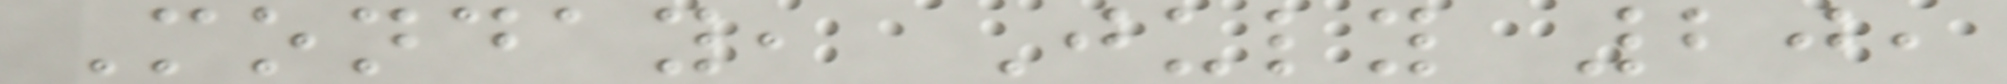Monday, July 20,
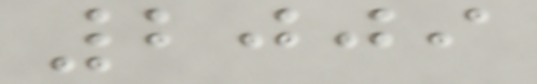2009
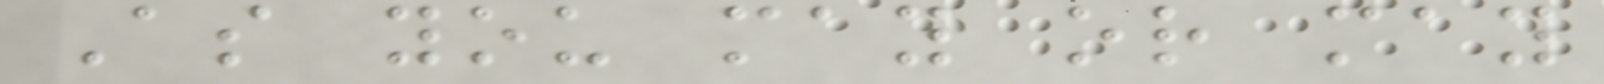As you may or may
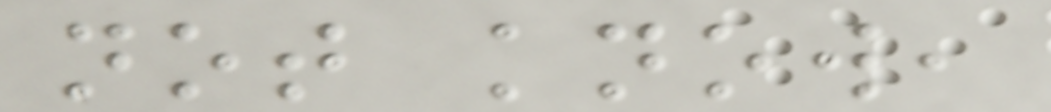not know,
